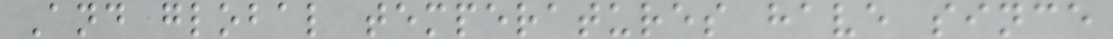And global temperatures have since
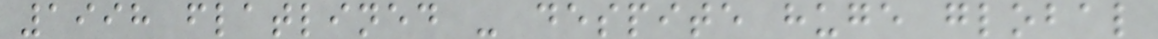1998 flatlined - despite huge global
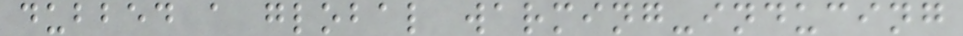dubbed a global warming-inducing
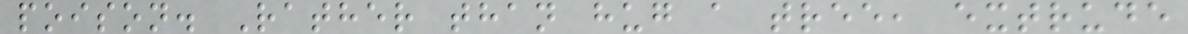poison. Rather than hug a tree, extrude
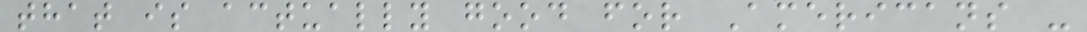that is actually good for Americans -
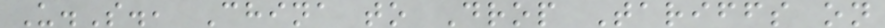U.S., China to Drop Tariffs on
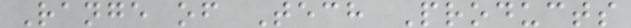Range of Tech Products
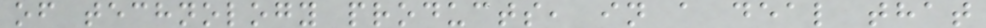of technology products, in a deal that
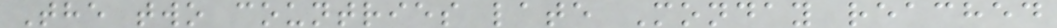The two countries late Monday reached
